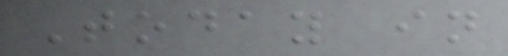Today in
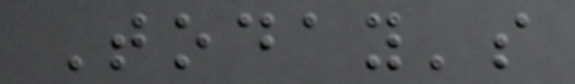Today's
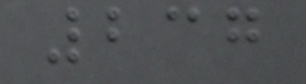237
